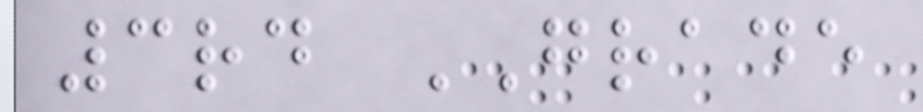3rd GRADE
